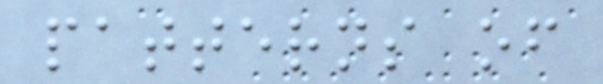patterns of
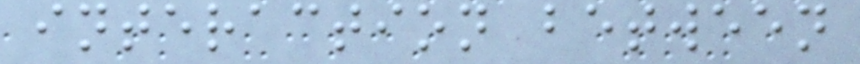interaction between
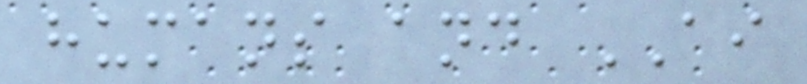humans and AI
